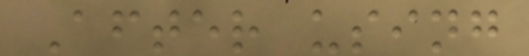After using
